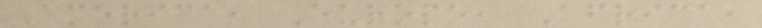America, Europe, Africa,
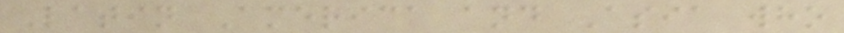Latin America and Asia who
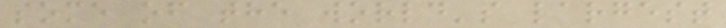some of the world's largest
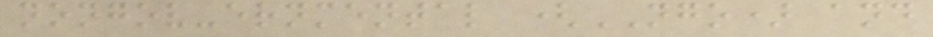nongov-ernmental (NGO) and
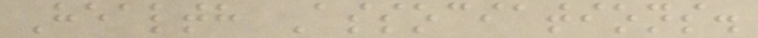Health Associations.
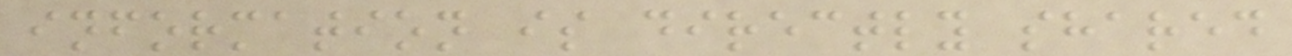information is directly shared
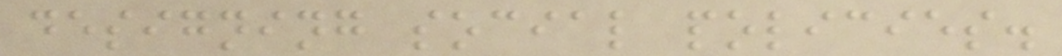designing social policies.
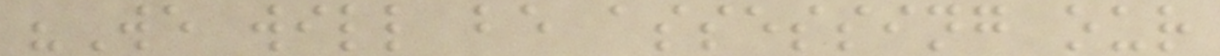"We will be assessing our
